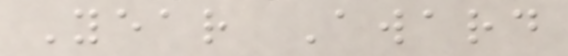Year Award
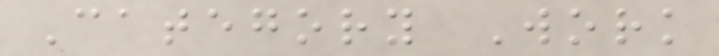Category Work
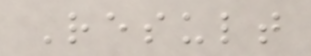Result
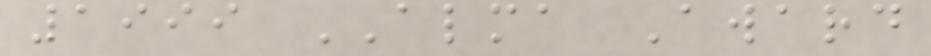1999 ALMA Award
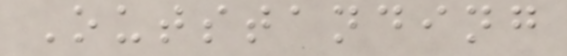Outstanding
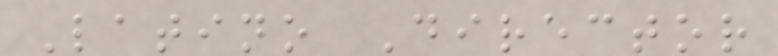Latino Director
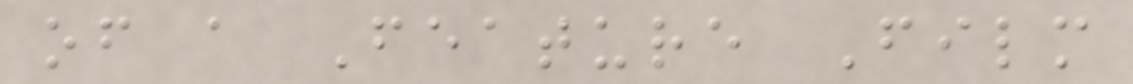of a Feature Film
